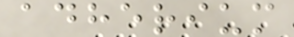adherium
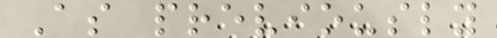As previously
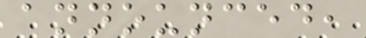announced,
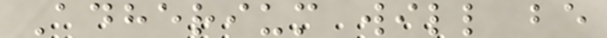Adherium will be
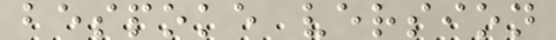bespoke version
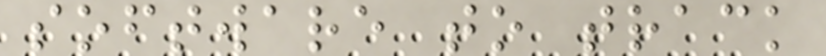software to track
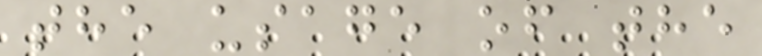the usage of the
